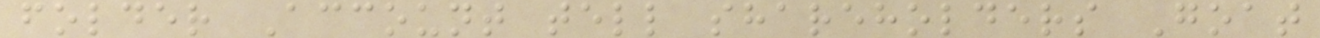folder Account tell shareholders Goat
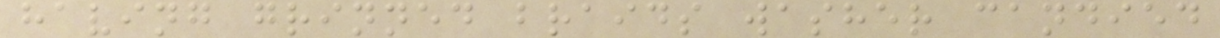having grinned braids washer candied
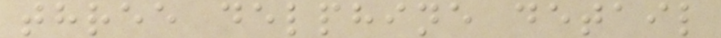three delphine detail
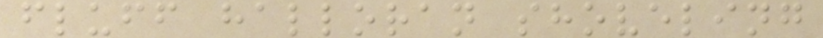fluff halloran shoveling
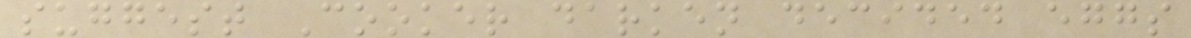suggest Cooker darken decided eggs
